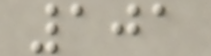101
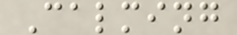Calming
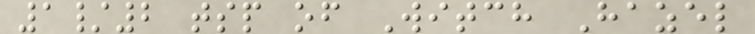1/2 tsp of Witch Hazel
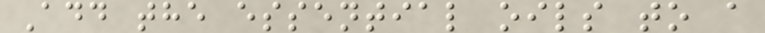Add the essential oils to a
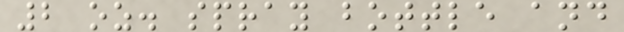2 oz. spray bottle and
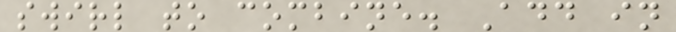swirl to combine. Add in
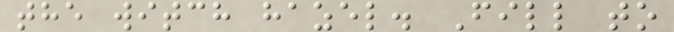the witch hazel. Fill to
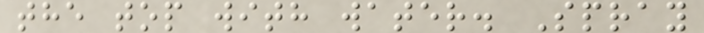the top with water. Spray
